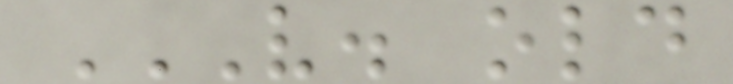V. OLD
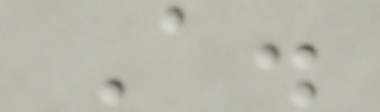A.
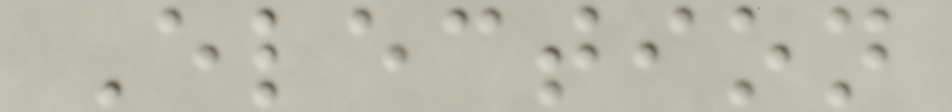Election
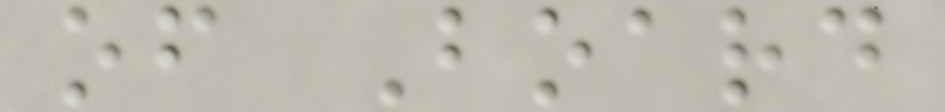of Board
